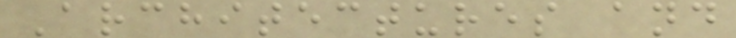Architectures and
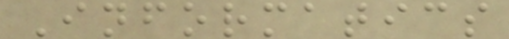Informatics
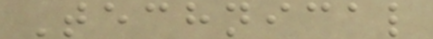Technical
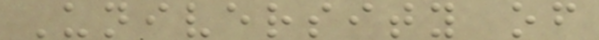University of
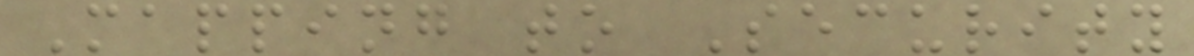Mapping to Security
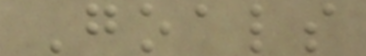Goals
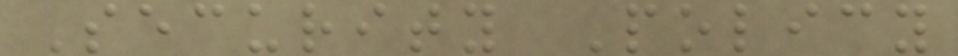Security Policy
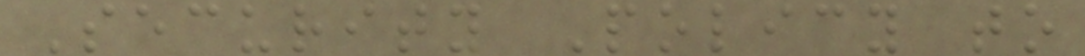Security Policy to
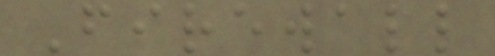Firewall
